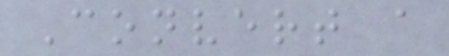Convert a
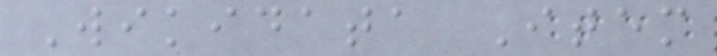Wikidata Item
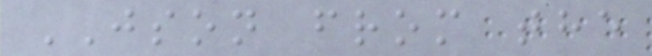JSON from the
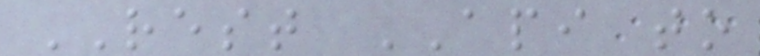REST API to
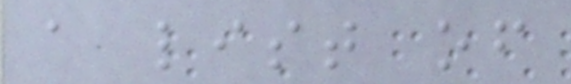a list of
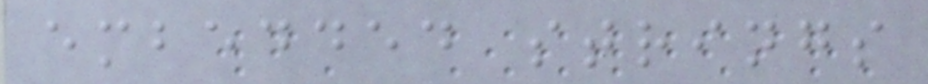embedded strings
